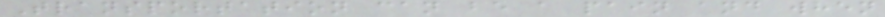Transportation can be a pain and when
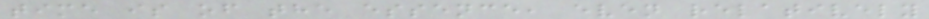time is of the essence, even relatively
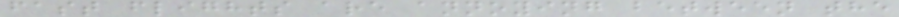fast flights are annoying between the
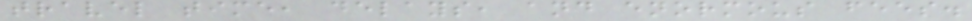travel time, delays, and enormous fees.
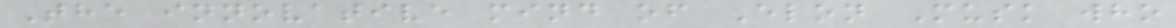The innovative mind of Elon Musk who
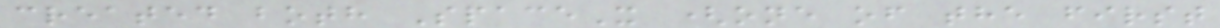created both SpaceX (one of the first
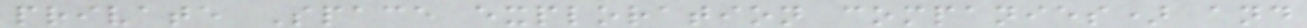private Space exploration companies) and
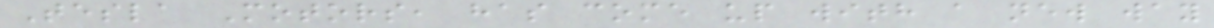Tesla Motors, has come up with a new way
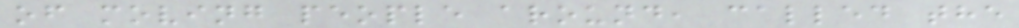of moving people around, called the
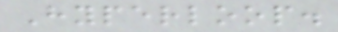Hyperloop.
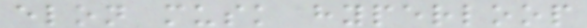elon musk hyperloop
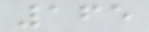165
